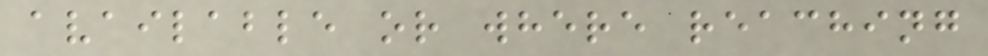available or where reaching
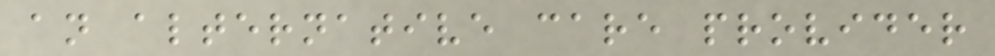an alternative care provider
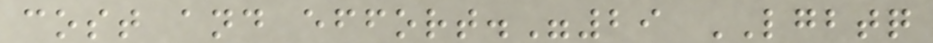cost and effort."29 LGBTQ
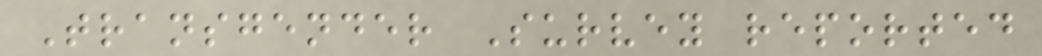Transgender Survey reported
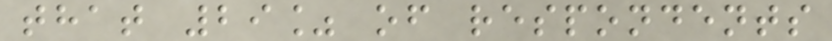that 29% of respondents
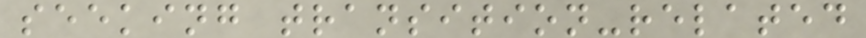seeking transition-related
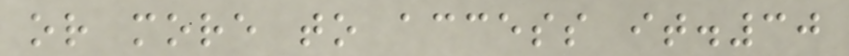or more to access it.30
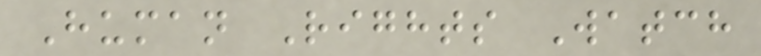Human Rights Watch
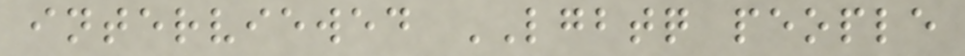interviewed LGBTQ people
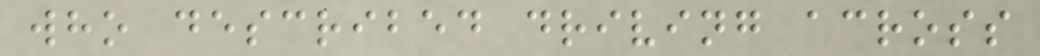who described driving across
